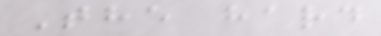The hard
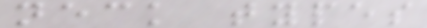neck types
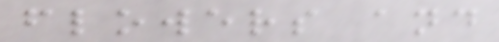flowers and
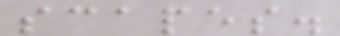scapes.
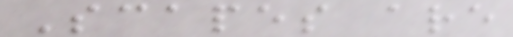Scapes are
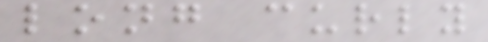long curly
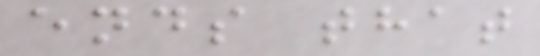ends that
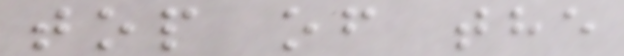top of the
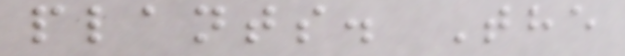plants. The
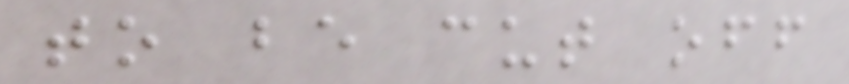to be cut off
